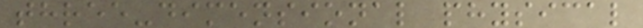three-dimensional physical
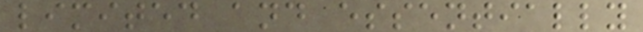limited and essentially
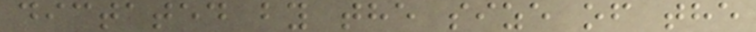dictated by the size of the
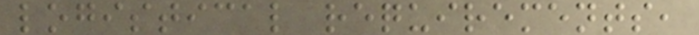logistical requirements,
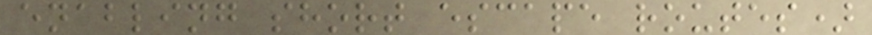enabling short escape routes)
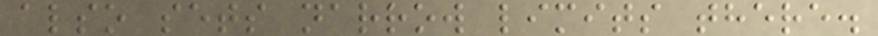also sets narrow limits there.
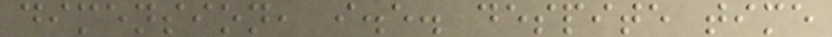dimension, i.e. despite time
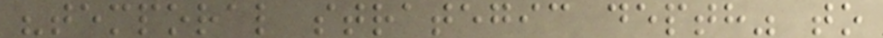"temporal strategic depth" to
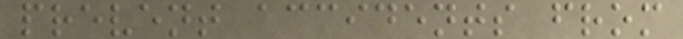prevent accidents from
